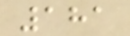181
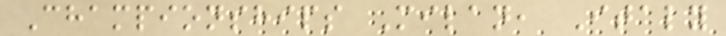Championships Milan, Italy
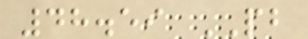48.59 PB
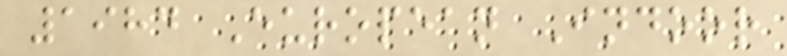1984 European Indoor
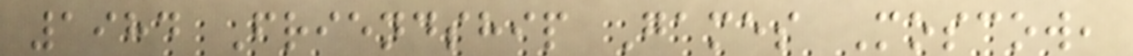1984 Friendship Games Moscow,
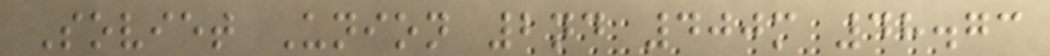Soviet Union 2nd 400m 48.73
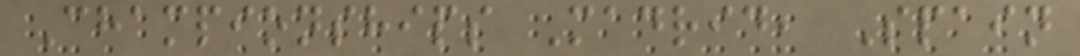Championships Madrid, Spain
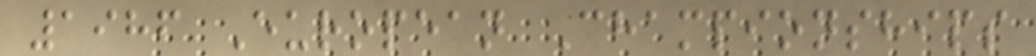1986 European Championships
